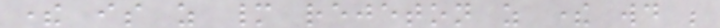there is as many rejeton as there would be
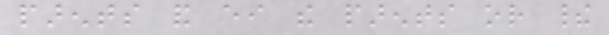parents and either the parents or their
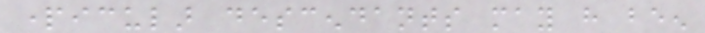particular descendants may have been
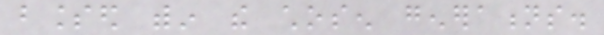blessed within the chosen generations.
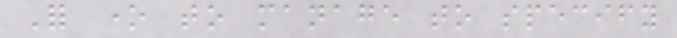For one to manage to specify
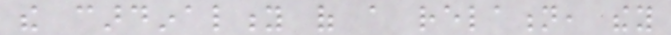the cardinality of a relation, they
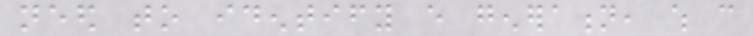need to identify every generation, which can
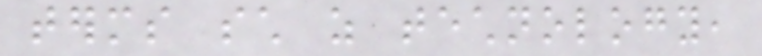terms such as technology,
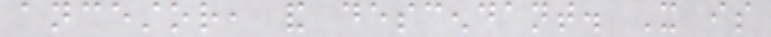ancestor, and descendant. It is
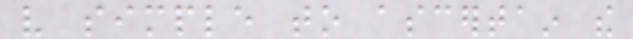very simple to ascertain the
